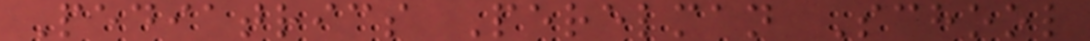Pediatrics Perelman School
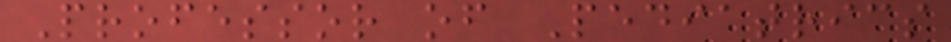Professor of Pediatrics
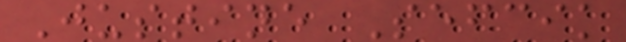Justine Sefcik
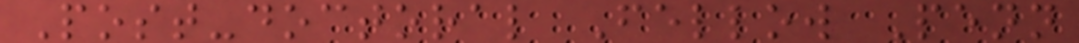Post-doctoral Fellow Penn
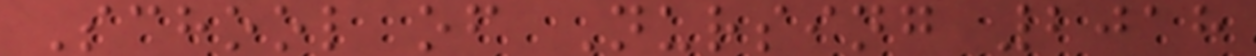School of Nursing 2018
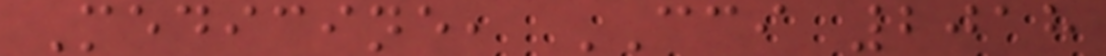Medicine, CCI 2018
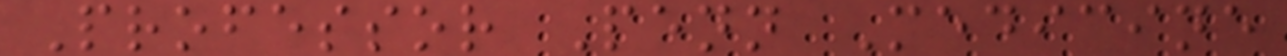Professor Penn Medicine
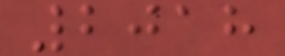2018
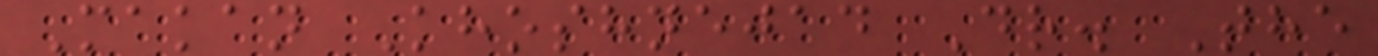Makan Khoshnejad Dr. The
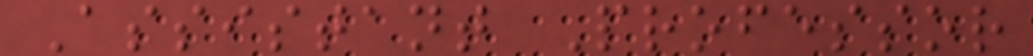Assistant Professor
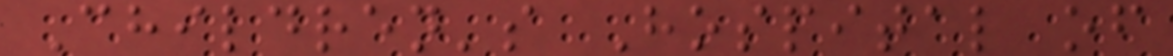Children's Hospital of
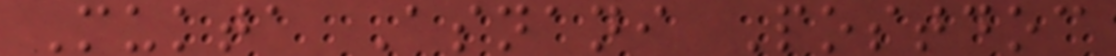Mukta Asnani Postdoc
